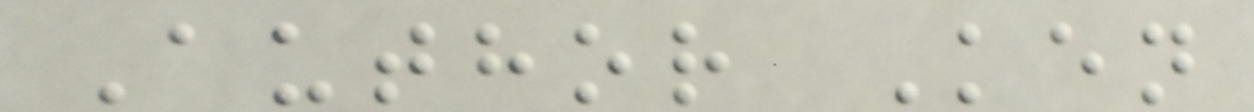Author Ken
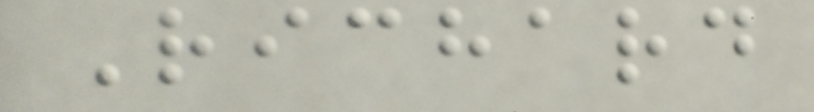Richard
